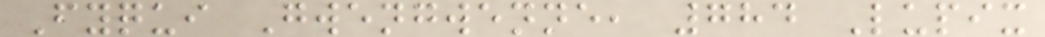Fyqui Gwengwenne, 784 Lupix
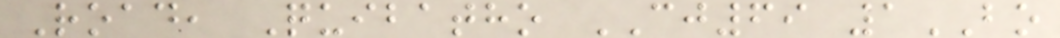Road, Quibatho CJ69 1BO
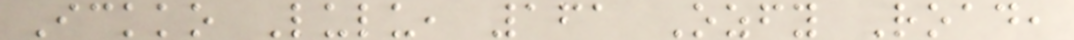Ickko Lulu, 161 Ozfy Road,
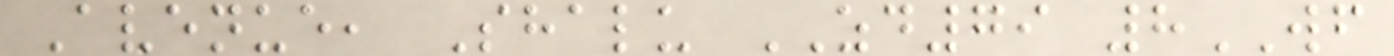Avenue, Shalu ZD79 8WF
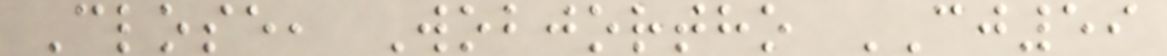Close, Wobjortho CJ59
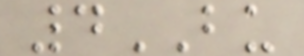4BU
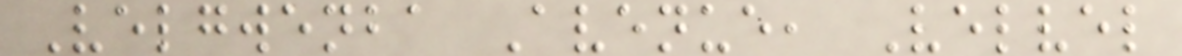Velgwenba Avenue, Velvel
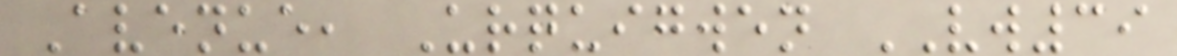Avenue, Urquigwen VW39
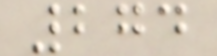274
